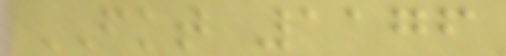FKT 1176
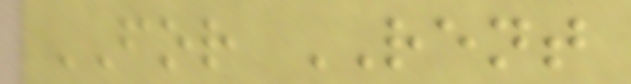FOR RENT
